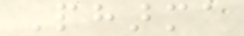Pharma
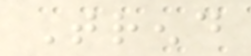Trend
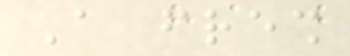A fresh
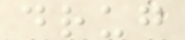drug
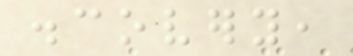discovery,
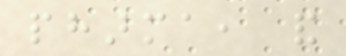pharma, and
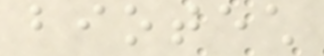biotech
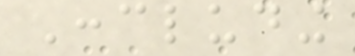Concluding
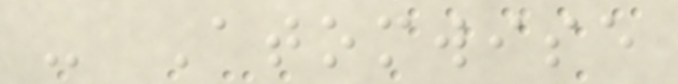- Atomwise
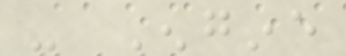- Engine
